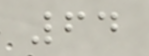64
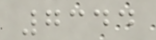7344
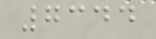7344
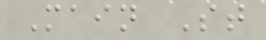Main St
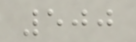500
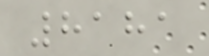8181
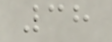38
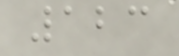123
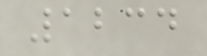1234
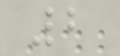2
